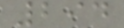294
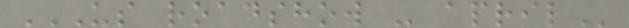US ROADSHOW - APRIL
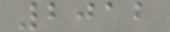2012
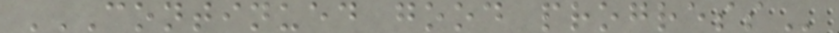CONTINUED GOOD PROGRESS
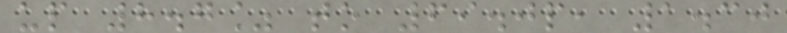up 8.7% to 69.0p, 1.30
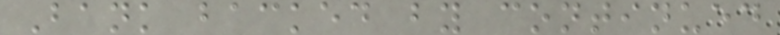Bank backed by continued
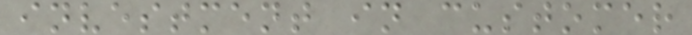investment in customer
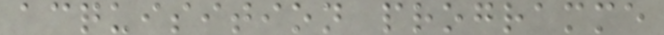acquisition programme
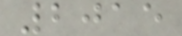2015
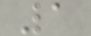1
